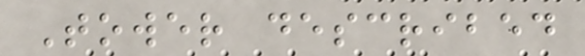Tower described
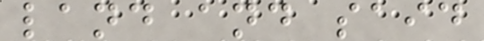land and said
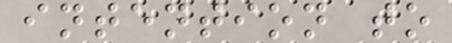intention to
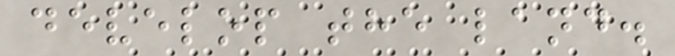develop the land.
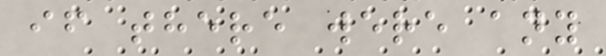if there were any
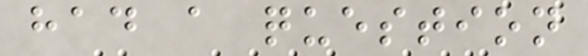had a question
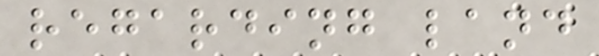regarding land
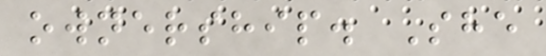ownership. She
